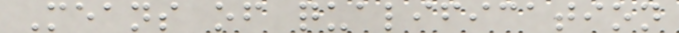Means of qualification
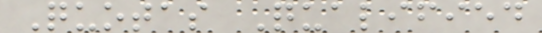Quotas Qualified
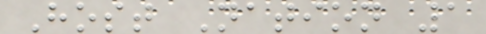Host Nation 1
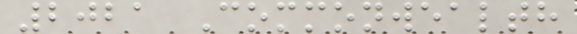2021 Commonwealth
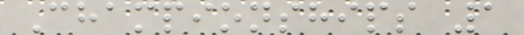Championships 1
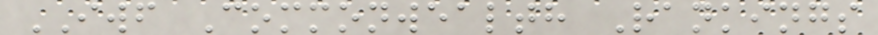IWF Commonwealth Rankings
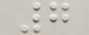7
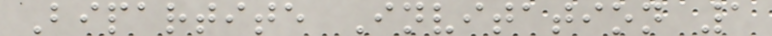Bipartite Invitation 1
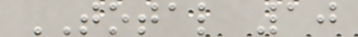TOTAL 10
